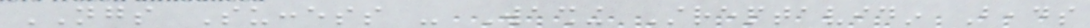NGS Success - Washing Streptavidin Beads
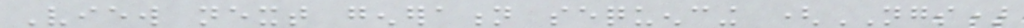View next generation sequencing (NGS)
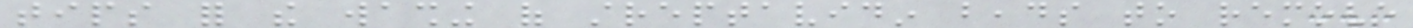tips for the washing of streptavidin beads to remove
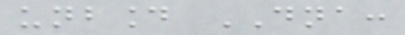unbound DNA:
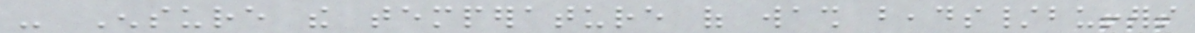- Ensure the temperature of wash beads/buffers
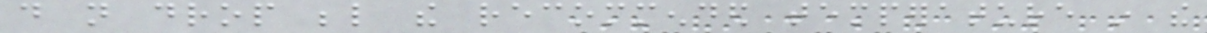do not drop below the recommended temperature in the
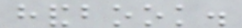handbook.
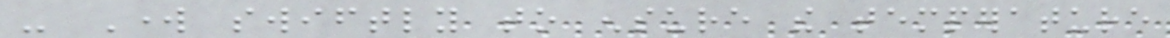- Work swiftly to ensure the temperature
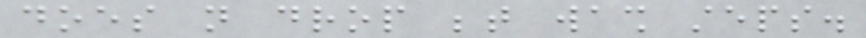does not drop between wash steps.
